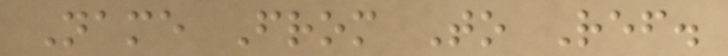Name From To Ref.
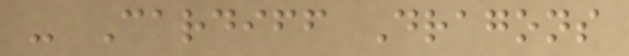- Cardiff Dragons
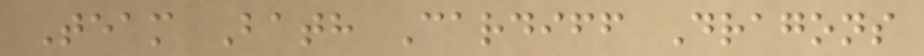Team Bath Cardiff Dragons
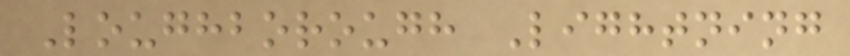Loughborough Lightning
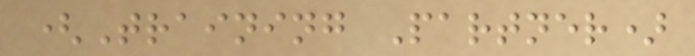(Training Partner)
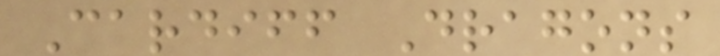Cardiff Dragons
